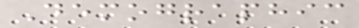Demographic
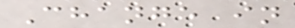Change in
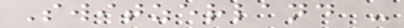Switzerland -
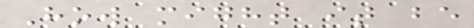How might it be
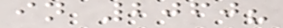in 2060?
